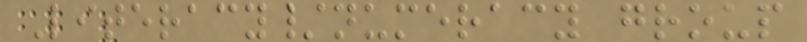Literacy/numeracy group
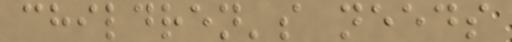children's needs
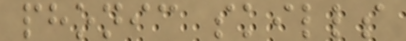phonic skills
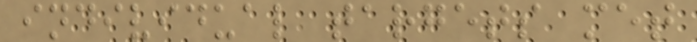individual targets met
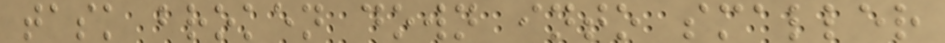task broken down into smaller
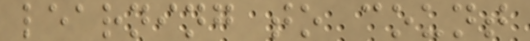learning to count
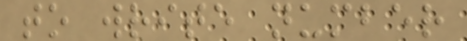to write number
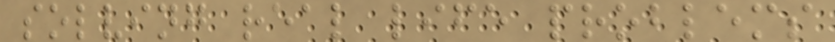solving real life problems
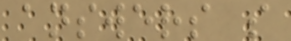answers s
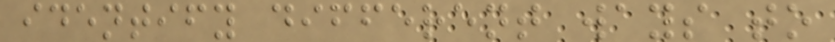identify different ways to
